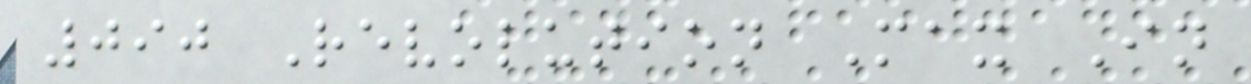090 Revolution Max In
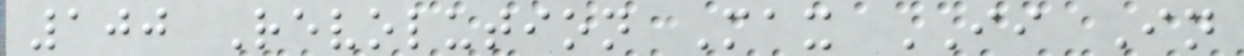100 Revolution Max II In
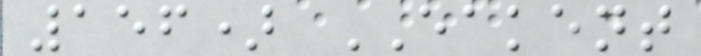156) EAKENT
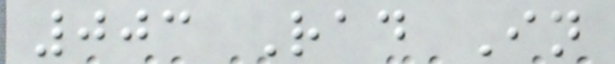003 Rad In
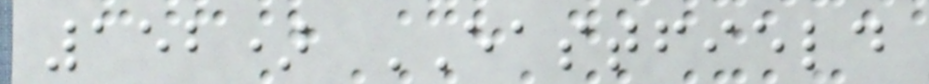152) EASTFIELD
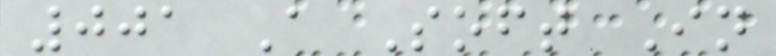001 A Soft In
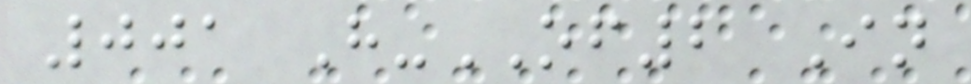001 H-OF2 In
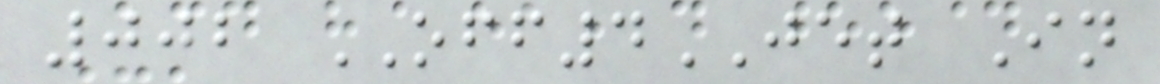002 OFF4JET In
